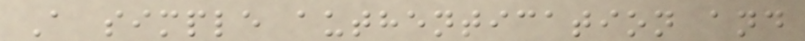A simple authentication and
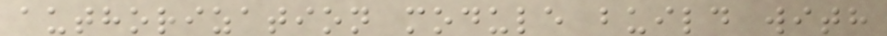authorization module build with
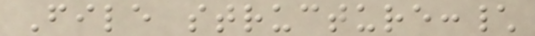File structure:\
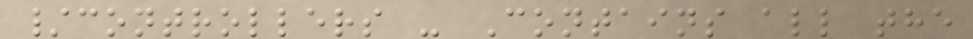/controllers - Contains all the
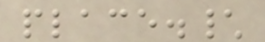place.\
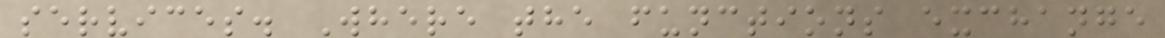services. Where the functions exchange
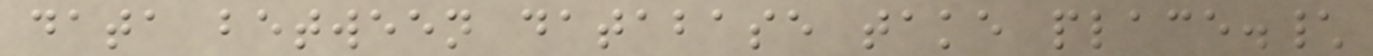data between database take place.\
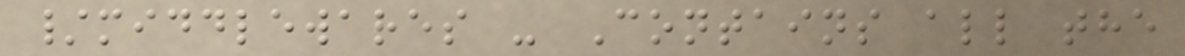/middlewares - Contains all the
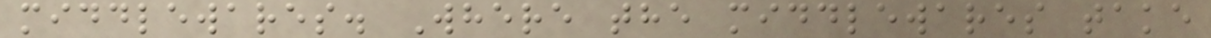middlewares. Where the middlewares take
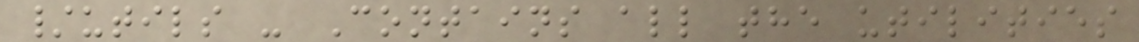/utils - Contains all the utilities
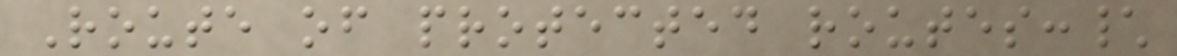Route of protected routes:\
